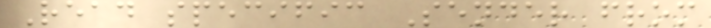Read specific Sender from
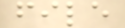file
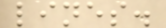lines.
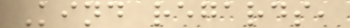Kind regards,
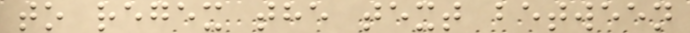to regex the text between
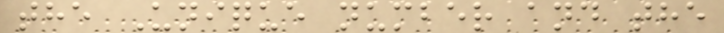the Unique number and the
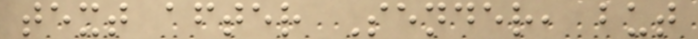text after Sender, but
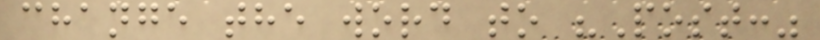change the word to "Post:"
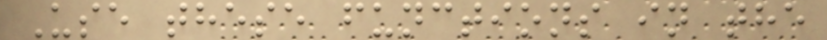Use these functions in the
